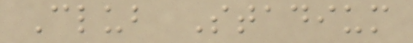Club Stadium
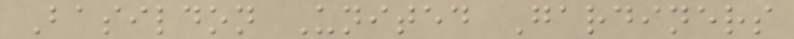Basildon United Gardiners
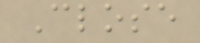Close
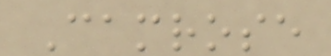Camrose
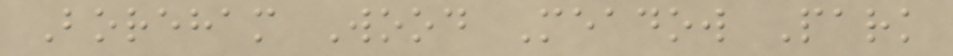Boreham Wood Meadow Park
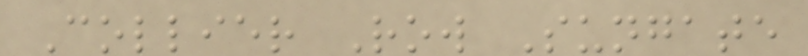Collier Row Sungate
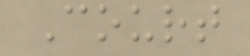Court
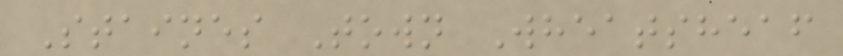Staines Town Wheatsheaf
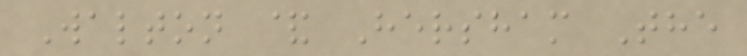Walton & Hersham The
